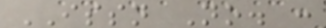ISSN No. :
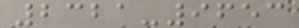2321-9653
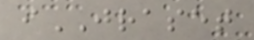iJRASET
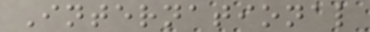International
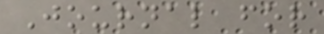Journal for
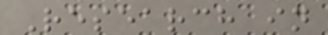Research in
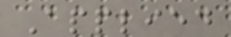Applied
